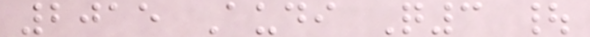2015 Audi Q3 |
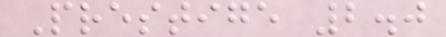Prestige 2.0
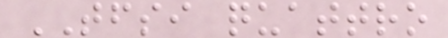TFSI quattro
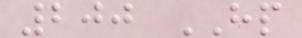200 HP
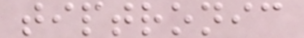tiptronic
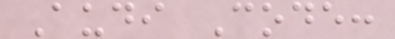Audi Code:
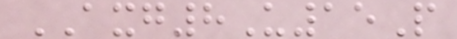AXG8U15P
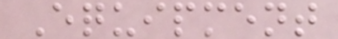Equipment
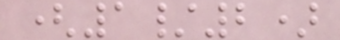(1/2)
